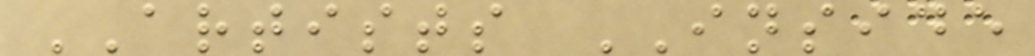ARTISTS INSIDE
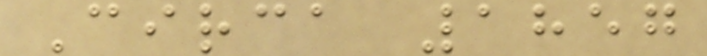Circa 1857
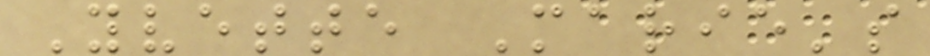Yvette Marie's
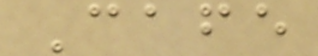Cafe
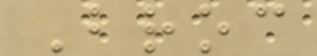Broc
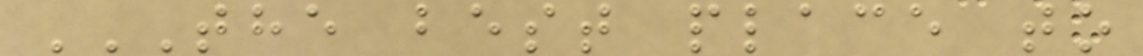THE BEST PLACE TO
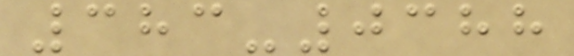383-0388
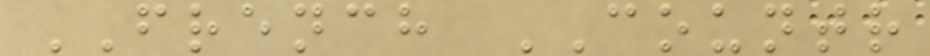FRENCH COUNTR
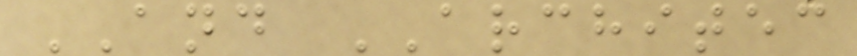AND ARCHITEC
